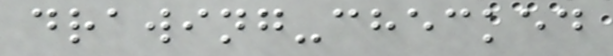drawing-checked
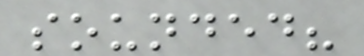sounded?
